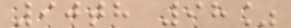90th 98%
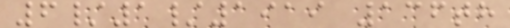6/1/1919 136th
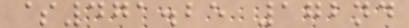$471.25 172nd
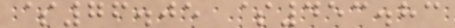$76.05 $453.83
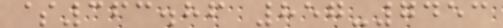$363.86 857-7453
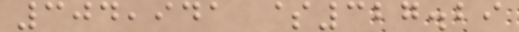304,941 $327.29
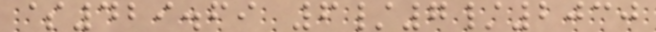$429.69 6/7/2030
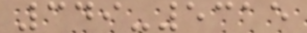349-5315
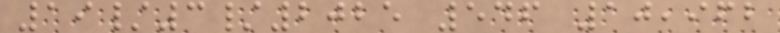19/3/2025 546 10,962
